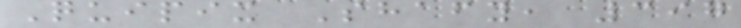Quipix Shafy, 397
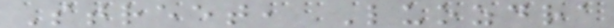Street, Luozdra
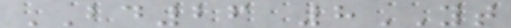BD26 8YT
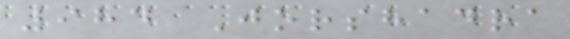984 Jorshadra
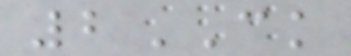2CK
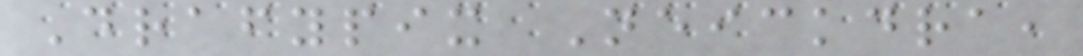Drafypix Neickdra,
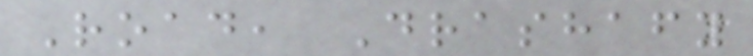Road, Drashafy
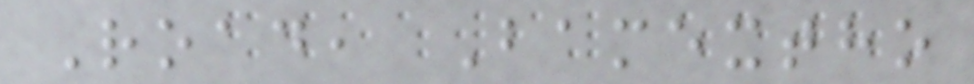Road, Bamextho
